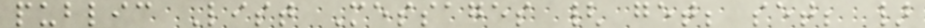public List Messages { get; set; }
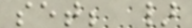set; }
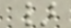}
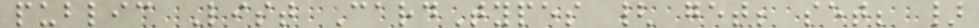public List CardTypes { get; set; }
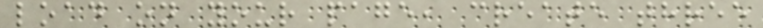load on your page, create three
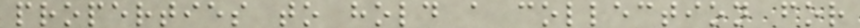properties to hold a collection for
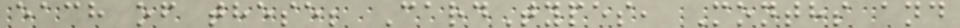each of these; CardTypes, Months and
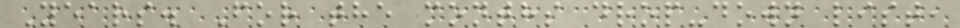Years. For the months drop-down list,
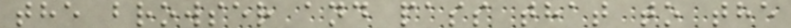the browser and pass that to the
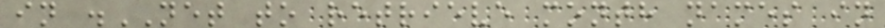in .NET to retrieve month names in
